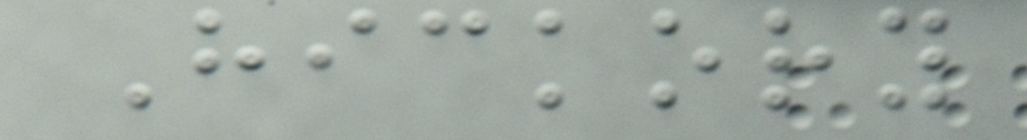Hickory
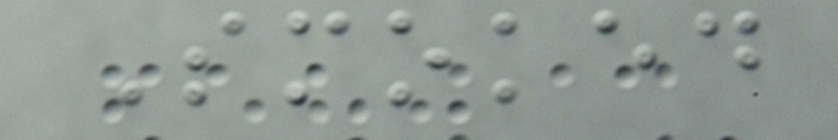Smoked
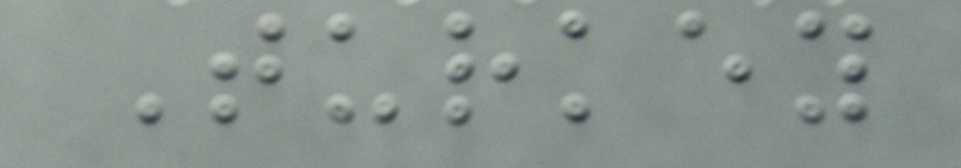Turkey
